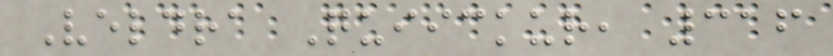Veldra Quiickur, 316
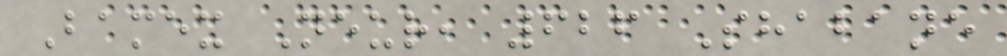Bamex Neur, 626 Shabane
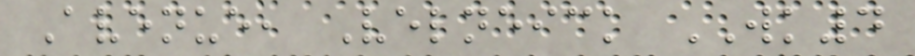Avenue, Velneick WK4
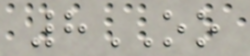8OO
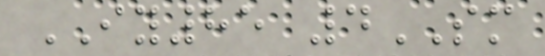IY85 4SM
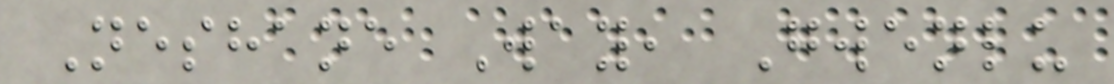Neshane Way, Gwenlu
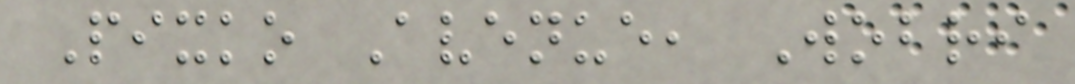Pixko Avenue, Wobri
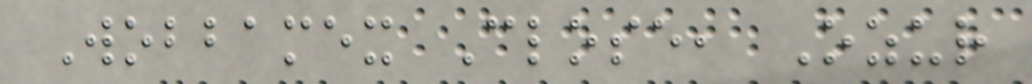Wobbamex Close, Ozur
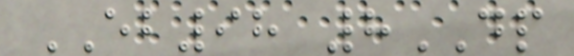EB98 8DP
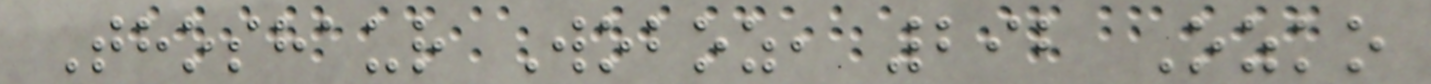Thoshaur Woboz, 292 Ozko
